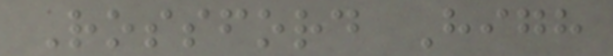Rossford High
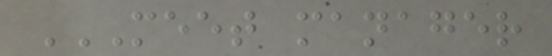MEET MANAGER
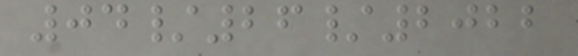04/26/2022
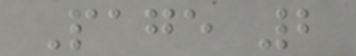Page 2
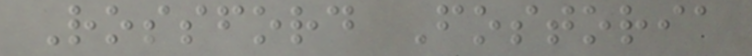Rossford Fostoria
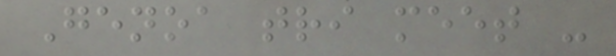Genoa tri meet -
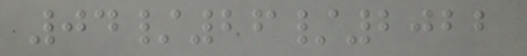04/26/2022
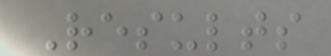Results
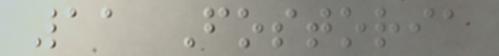11 Fostoria
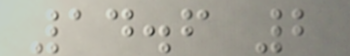14.6 2
